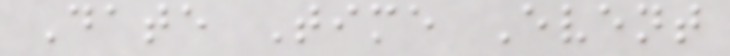Date Time Event
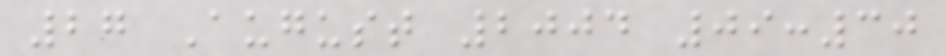27 August 2004 09:30
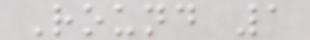Round 1
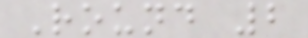Round 2
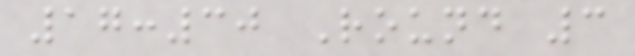17:30 Round 3
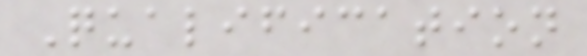Qualification
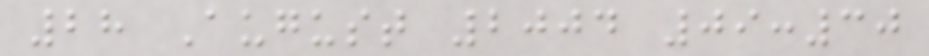28 August 2004 09:30
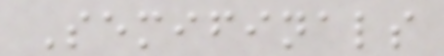Semifinals
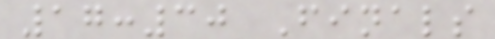17:30 Finals
